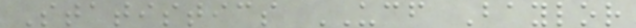Statistics UCF Baylor
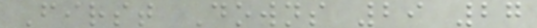First Downs 29 27
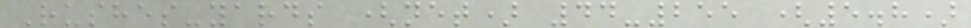Rushes-yards (net) 44-255 (5.8)
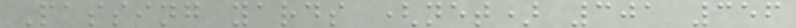Passing yards (net) 301 356
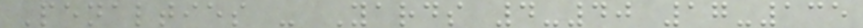Penalties - Yards 4-40 17-135
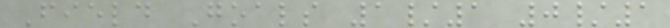Field Goals 1/1 0/1
